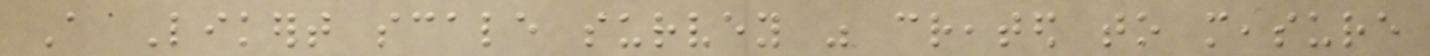A Likert scale survey was created to measure
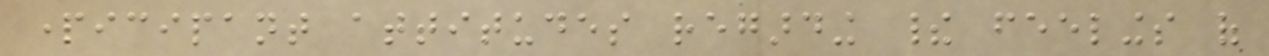participant attitudes regarding their feelings of
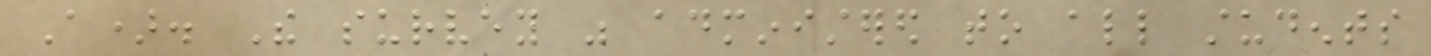A). The survey was administered to all students
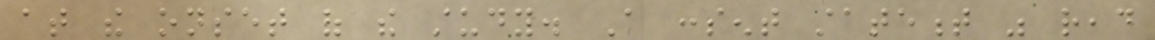at the onset of the study. A consent statement was read
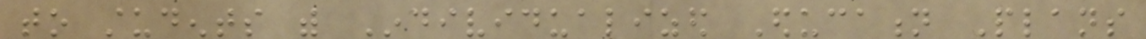to students with Individualized Education Plans
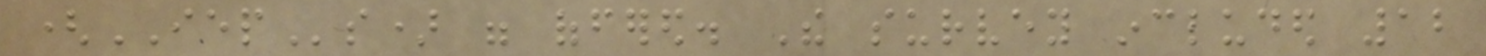(IEPs) were offered. The survey included 12
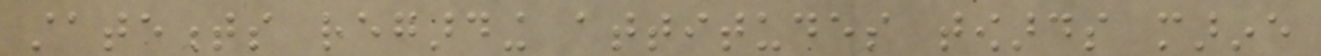statements regarding attitudes towards marine
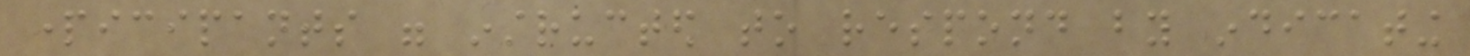participants were instructed to respond by indicating
